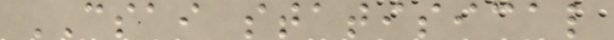CSAI statisical
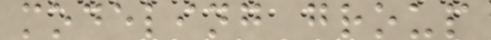modeling group
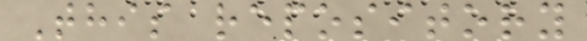This repository
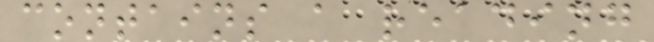contains a reading
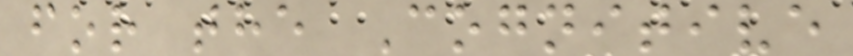for the Cognitive
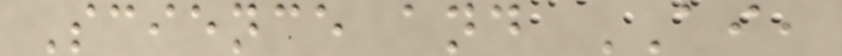Science and AI,
